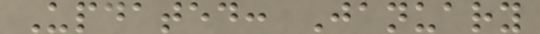Updated: January
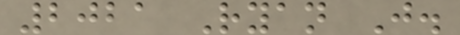2021 Ryan J.
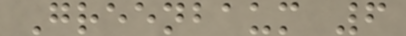Greenbaum 6
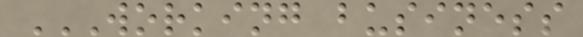WORKING BUSINESS
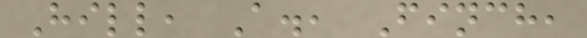Hill, A., Finch,
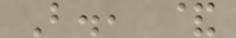B., &
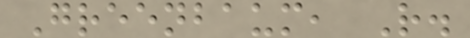Greenbaum, R.
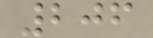206
